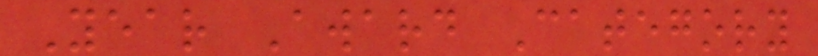Year Award Category
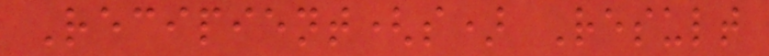Recipient(s) Result
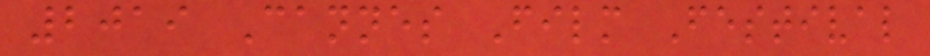2019 Cannes Film Festival
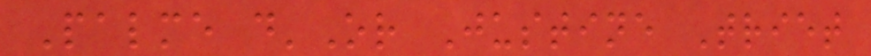Palme d'Or Justine Triet
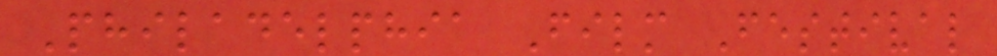Philadelphia Film Festival
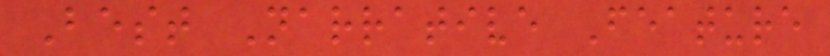Best Narrative Feature
